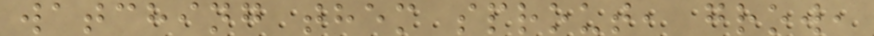watching them sprout, grow,
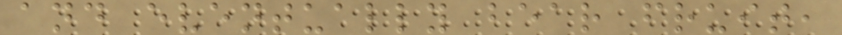and eventually bear fruit,
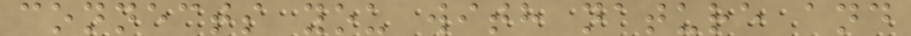connects you with nature and
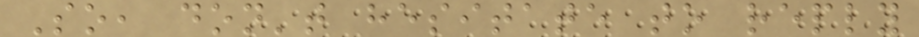So, don't hesitate to reply
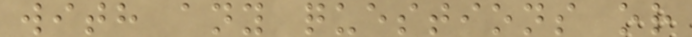with any questions or
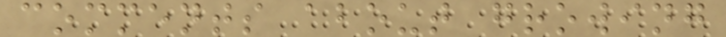comments about growing
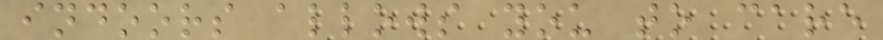indoors allows you to care
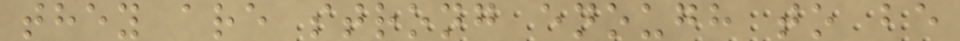they are strong enough to be
